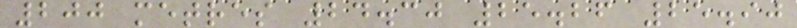200 metres 24.30 25.26 25.90
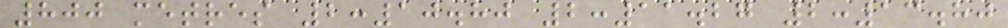800 metres 2:10.80 2:11.27 2:13.80
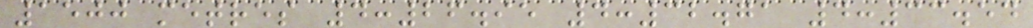1500 metres 4:26.95 4:32.71 4:33.54
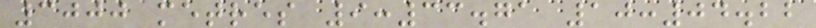3000 metres 9:33.71 10:04.22
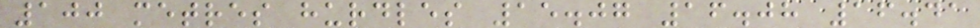100 metres hurdles 15.07 16.08 16.41
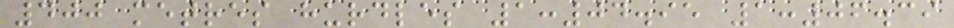400 metres hurdles 1:04.95 1:06.39
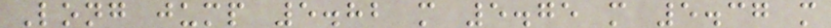Long jump 5.82 m 5.75 m 5.37 m
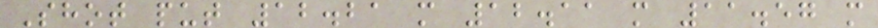Shot put 12.21 m 12.11 m 11.57 m
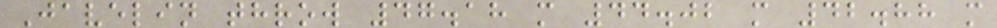Javelin throw 47.18 m 44.02 m 42.88 m
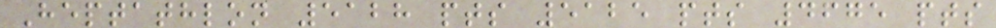Heptathlon 5128 pts 5125 pts 4675 pts
